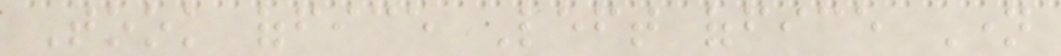Took office Left office Name
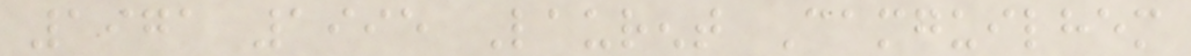1971 1995 Laurent Camguilhem
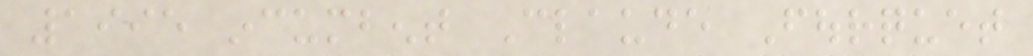1995 incumbent Claude Fourquet
